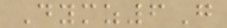Dymz6G
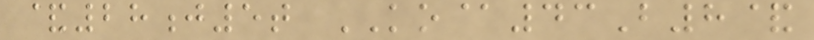&28j5t KO@43B8&
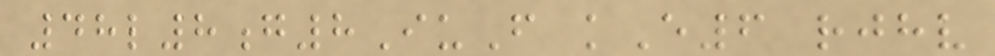48l8g8IuF kE6 rjhv
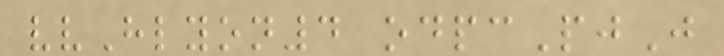vvHlyon4 odpcPjJ
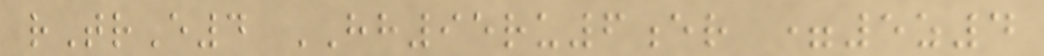rTrE4 HH95ru6er =5z4
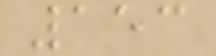153
